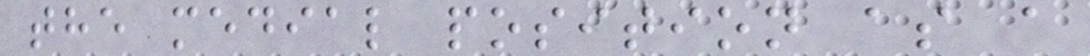the medial position as a
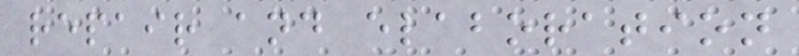repair and elaboration
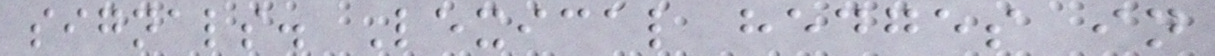signals. Lexical hedges in
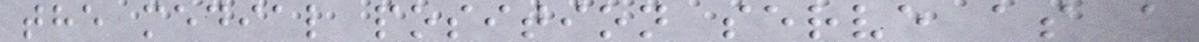the medial position serve as a
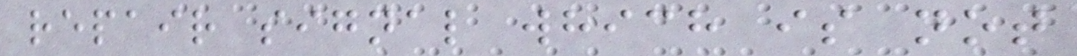repair signal which is not
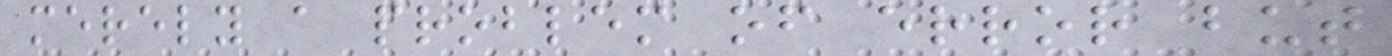merely a problem of error but
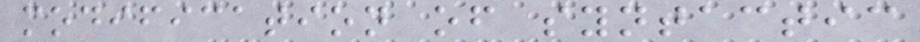modification of syntactic
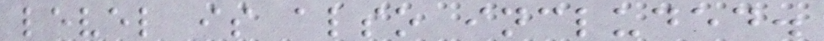level is also included.
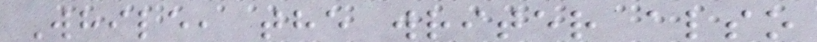While, the writer also
